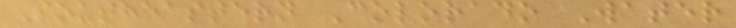Southeastern Colorado Water
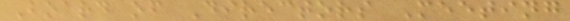Board of Directors Meeting
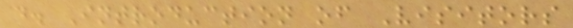d. Introduction of Visitors
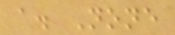a. None
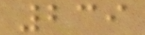239
